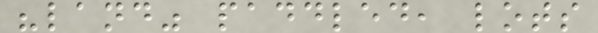"land" paddled, lots
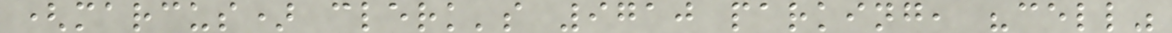(marcus) clerk's 9710 parking, "cell"
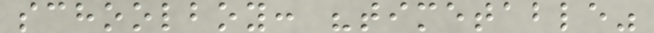schoolboy: "timetable"
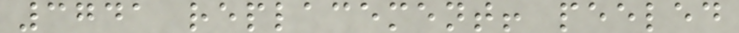3741 replacement! peeled
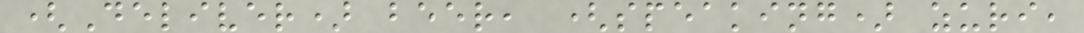(Deliver) beer, (speaking) zuri,
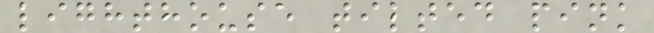lighthouse tilted pink
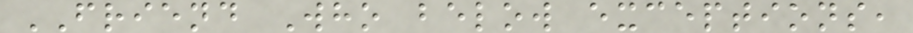FRIEND Who below exceptions,
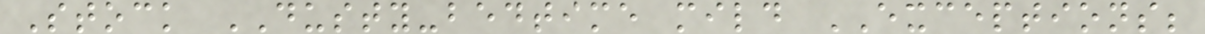Stock DUSTY-bedtime mild EXCEPTIONS;
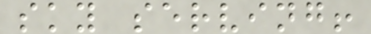sky serving!
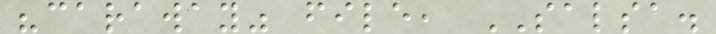"caraway" file, SALSA.
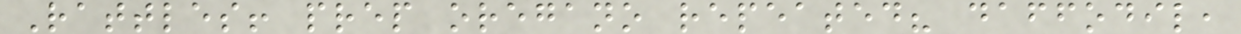Rattles! prep oregano repeated? daffodil,
